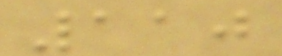110
